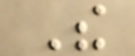The
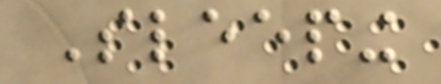Sleeping
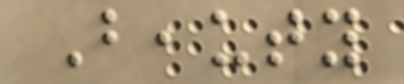Beauty
